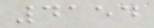4154
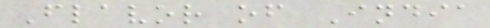Flavor of India
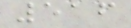516
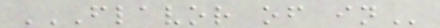FLAVOR OF IN
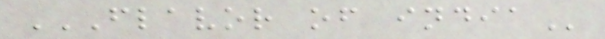FLAVOR OF INDIA
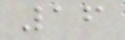16
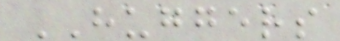HUGGERS
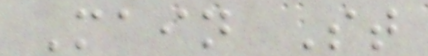Main St
